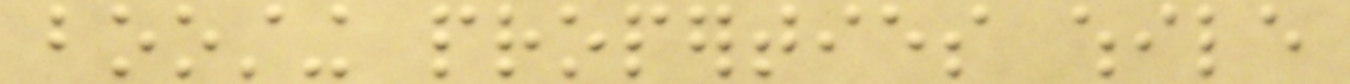boosting properties while
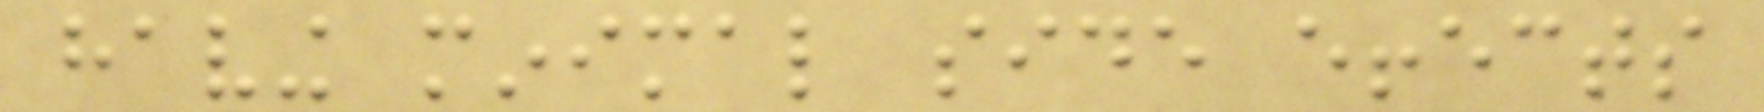having minimal side effects
